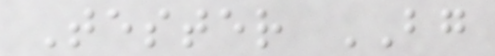Tester BG
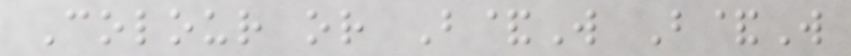Colour or B&W B&W
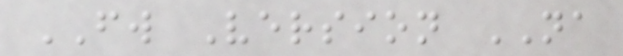FW Version NA
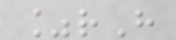%rH
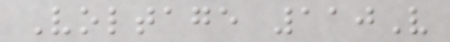Voltage 110V
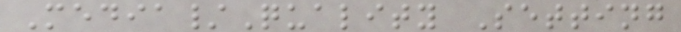Media/Quality Setting
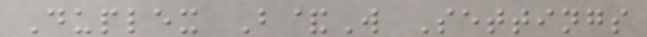Duplex B&W Settings
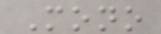Mono
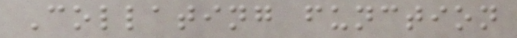Collating function
